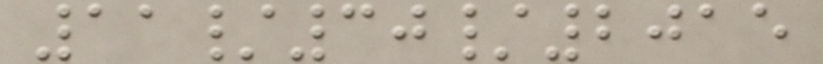11/30/2015
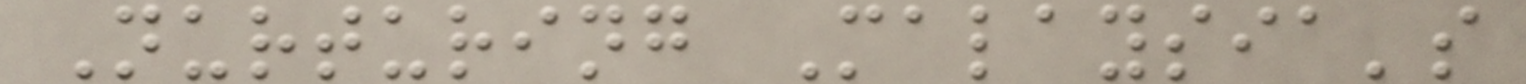Nurturing Malaysia's
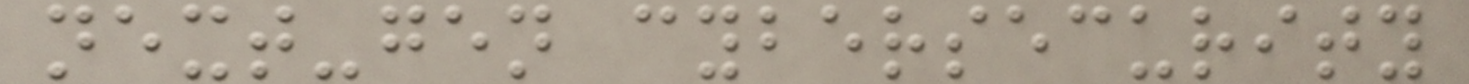next-gen cybersecurity
